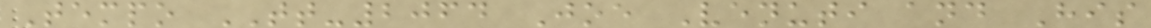Tempo TT-2064 Joe Venuti and His
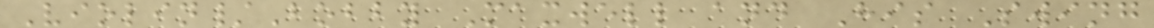Violin/Bobby Maxwell and His Swing
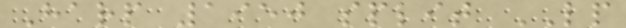Harp 1950 split LP
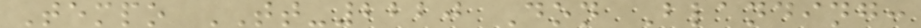Tempo TT-2220 Don Blanding:
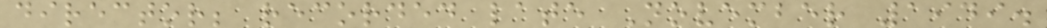director; recorded late November 1949.
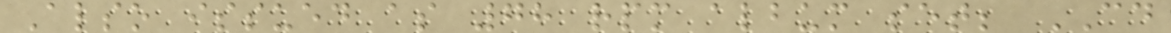Also issued as 78 rpm album set; CD
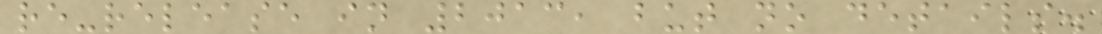re-release in 2013, but no details.
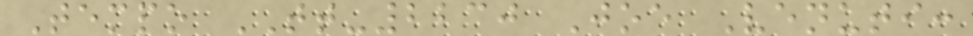Tempo TT-2230 Joe Venuti:
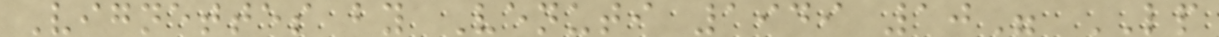Vignettes by Venuti 1949 10" LP
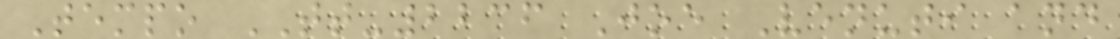Tempo TT-2236 Joe Venuti and
